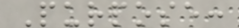Purpose:
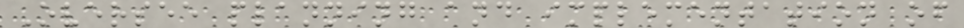Oversee planning and implementation of
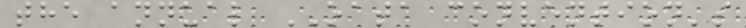the annual OATA convention's
